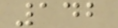142
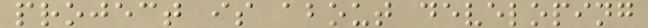project is about developing
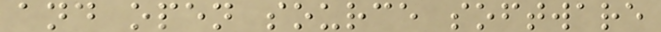and open source software
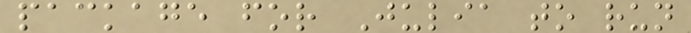package for Julia to run
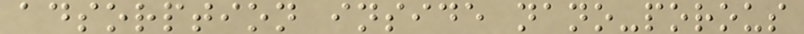adsorption inside nano-porous
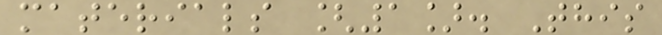materials [1]. This
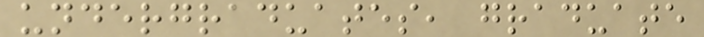undergraduates, graduate
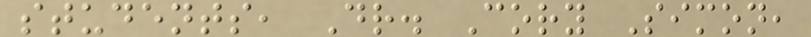students, Dr. Cory Simon,
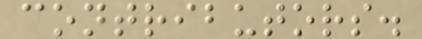contributors.
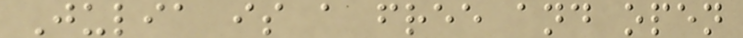Julia is a free and open
